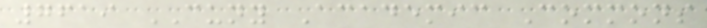7619 CUNY Academic Commons
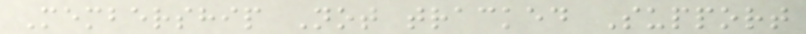Membership Not tracked Support
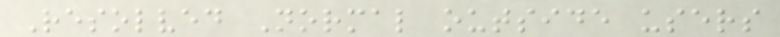Resolved Normal outside users
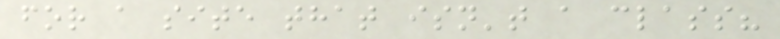for a site that isn't a class?
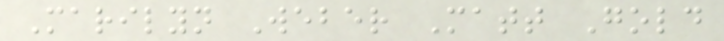Marilyn Weber Matt Gold
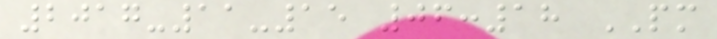2017-11-15 06:18 PM
